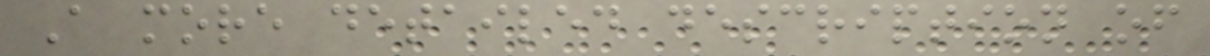A more detailed description of
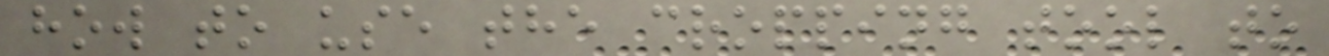how to use the cropping tool to
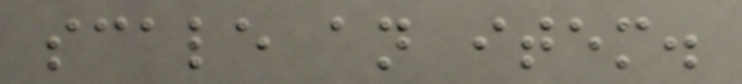scale an item.
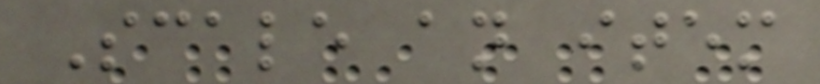Scale an item
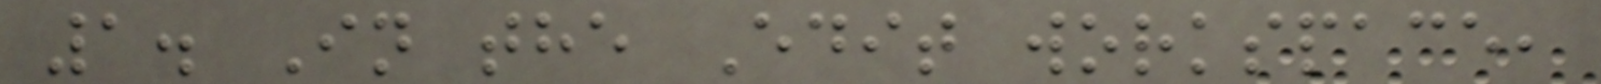1. In the Edit workspace,
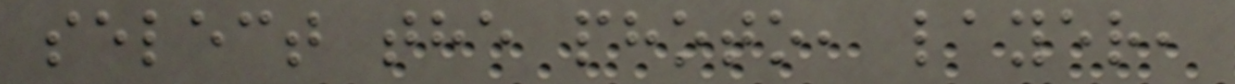select the photo, layer,
